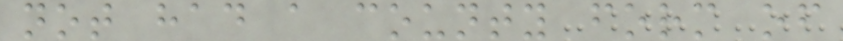not had a county form of
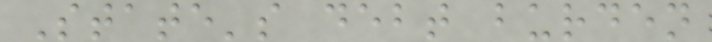State's debt burden
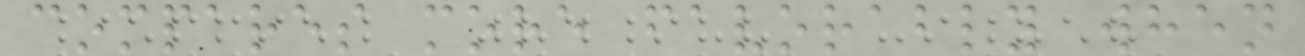compares more favorably when
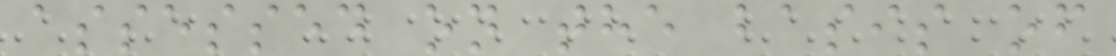assessed on the basis of
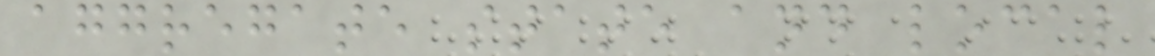aggregate state and local
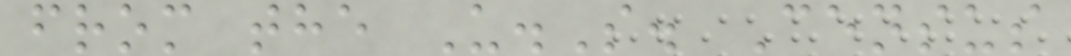from the U.S. Census
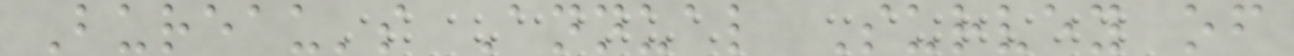Bureau's Annual Survey of
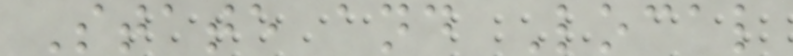State and Local
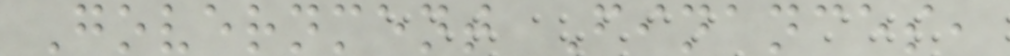Government Finances,
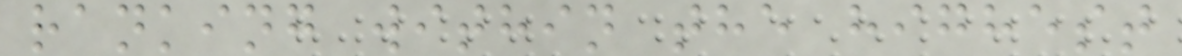ranking within the highest
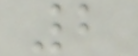2
